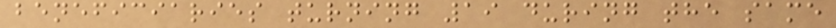beneficiaries turning 19 during the same
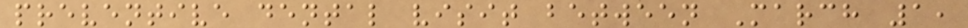preventive dental visit between March 1,
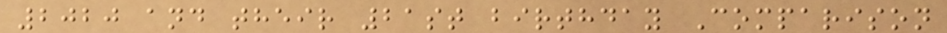2020 and their 21st birthday Comparison
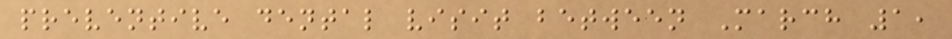preventive dental visit between March 1,
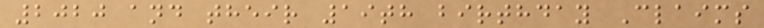2020 and their 19th birthday Claims
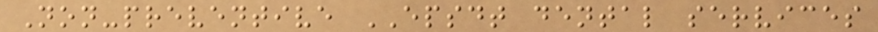Non-preventive EPSDT dental services
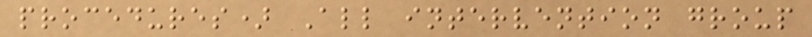procedures) All intervention group
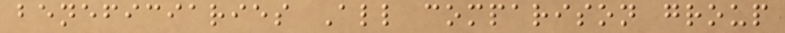beneficiaries All comparison group
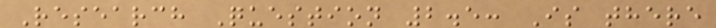Research Question 2.5: Is there
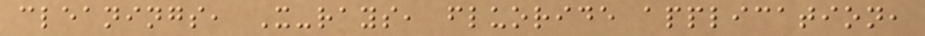cleanings, X-rays, fluoride application,
